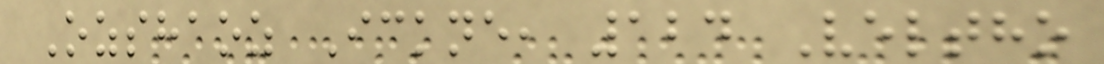Ozshaoz Ickne, 124 Veltho
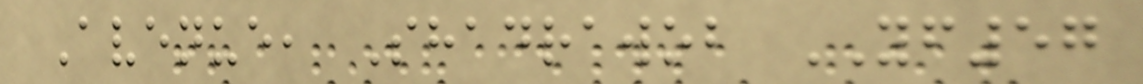Avenue, Shadrawob YF57
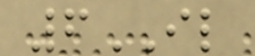6IL
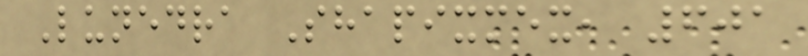Lunedra Shapixmex, 601
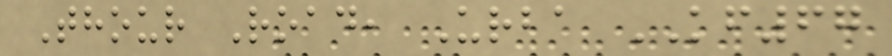Thour Road, Urba KF67
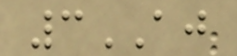3AJ
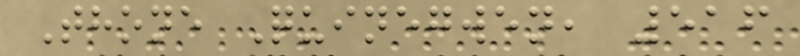Thone Quinegwen, 516
